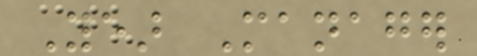Year Manager
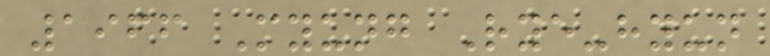1966 Myung Rye-hyun
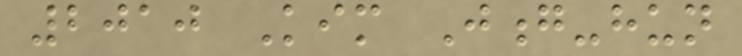2010 Kim Jong-hun
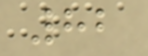82
